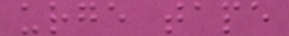urge tape
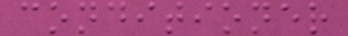conditioner
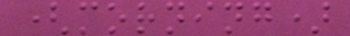(morning)
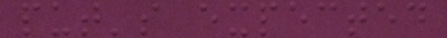put's expected
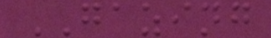GAZING
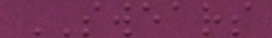SWEARS
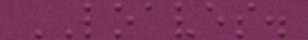LOAVES.
